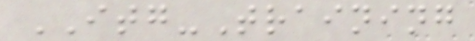ITG-Training
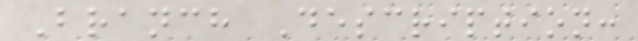Branch Description:
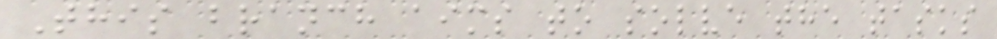This branch aims to solve the tasks
